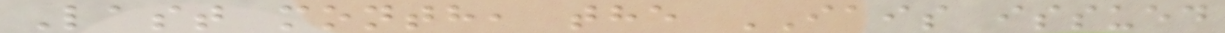Last month, the IAIS issued
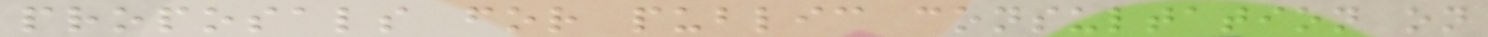proposals for public consultation on
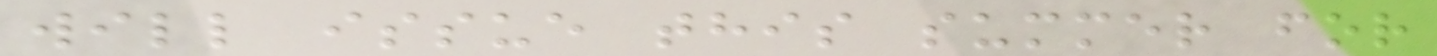will issue this summer for
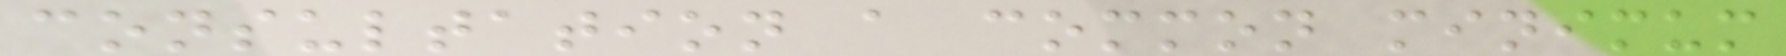consultation a common minimum
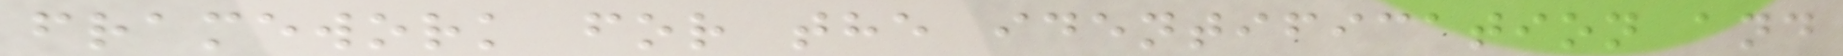framework for the identification and
